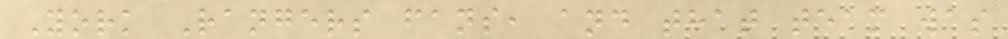York Rangers fans, and that team was
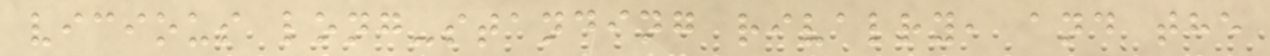vicious long-standing rivalry, and the
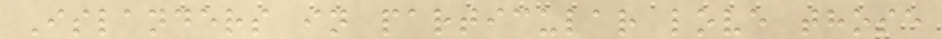Islanders in particular love those
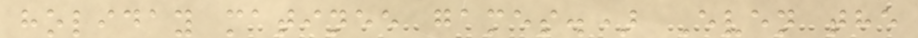holiday matinee games.) Even the
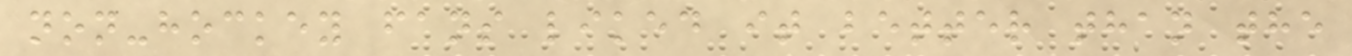non-hockey fans liked it better than the
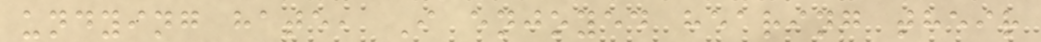undying hate, I enjoyed hearing their
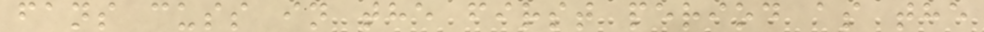fans cuss in the first period as the
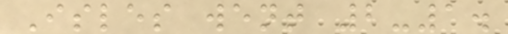Isles went 2-1.
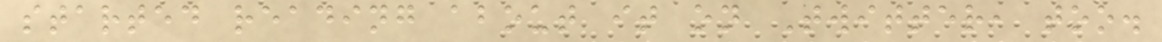started reading about it on Twitter, too.
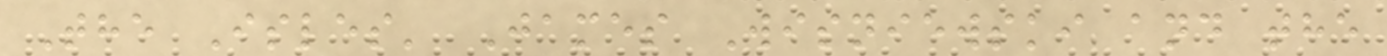The Isles' James Wisniewski and the
